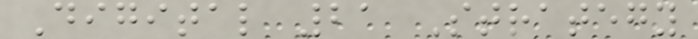Digital 21 Strategy
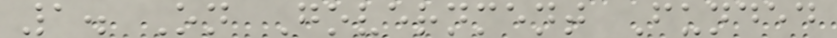1. On Government Funded
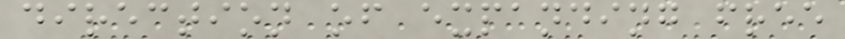direction of expanding free
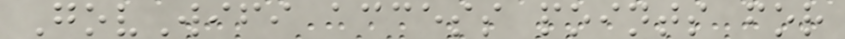GovWifi access points for
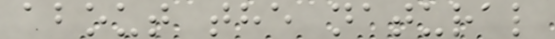about the natural
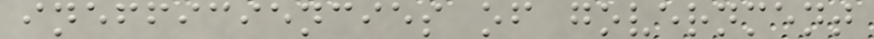inefficiencies of government
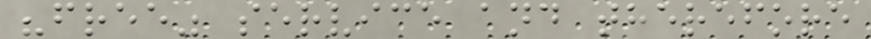"free" service and therefore
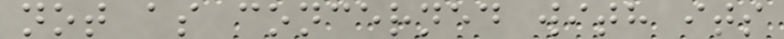not as concerned with its
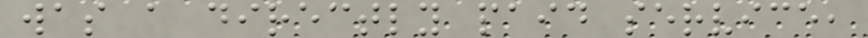was a directly paid service,
